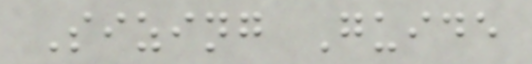Sizing Guide
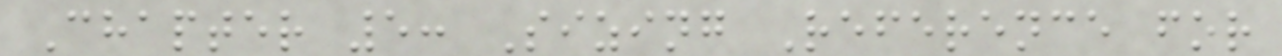Chapter 5: Sizing Reference for
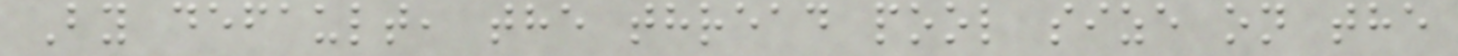By default, the thread pool size on the
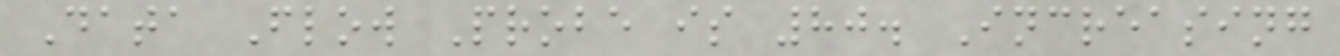Data Flow Probe is 80. Increasing
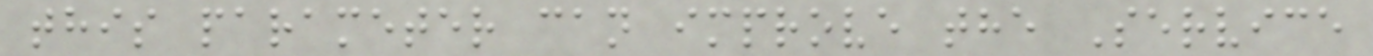this parameter can improve the Service
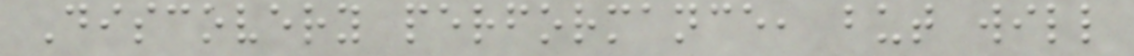Discovery performance, but will
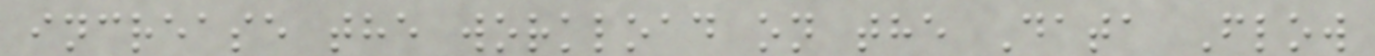increase the workload on the Data Flow
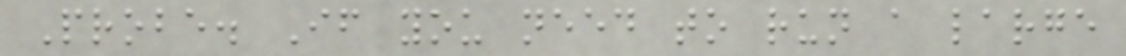Probe. If you need to run a large
